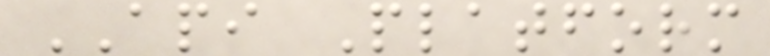API Platform
